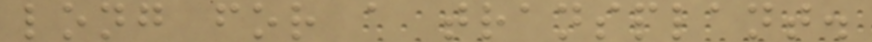long for a transplant.
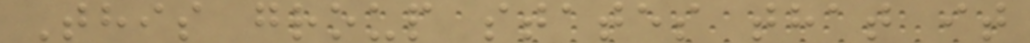This group states that it
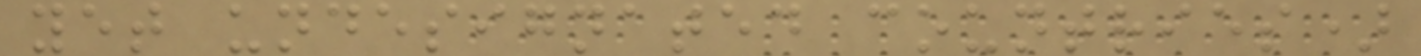yet undesignated countries)
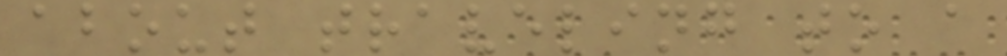about traveling to a
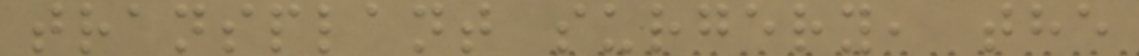transplant surgery, the
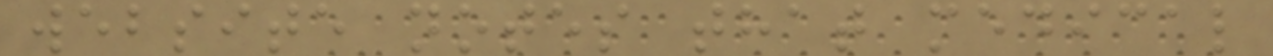website notes that medical
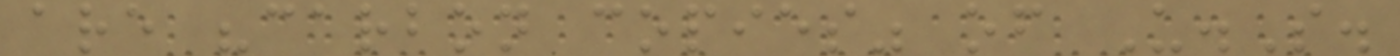are "carbon copies" of U.S.
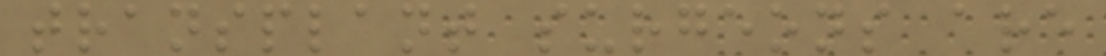transplant surgeons are
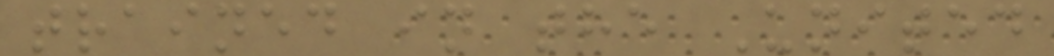trained in the United
